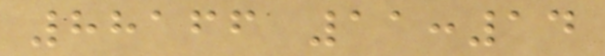88166 11:14
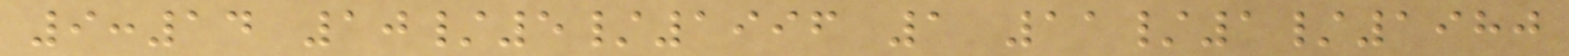9:14 10/5/1996 1 11/1/1980
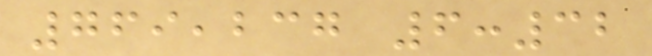769,237 6:32
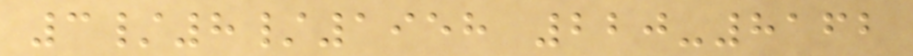3/8/1958 220-8162
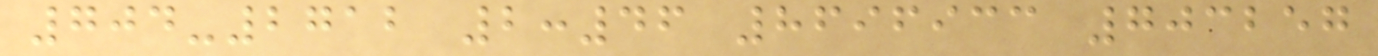704-2712 2:46 8696933 703257
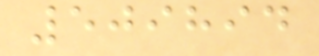509894
